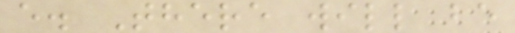e. There will be
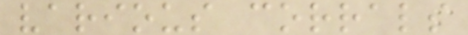various corrals
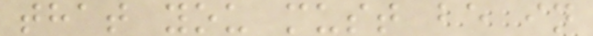that you must be in
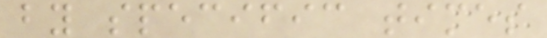by specific times
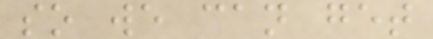so we can get
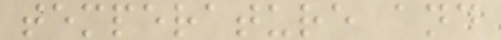temperature and
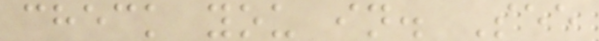check you in. See
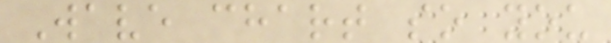Wave chart so you
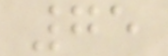75
